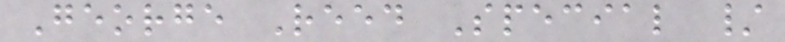George Reed Special /
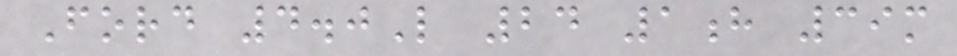Ford 4.0L 24 1h 39m
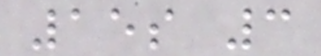15s 3
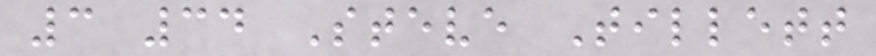3 34 Steve Tillett
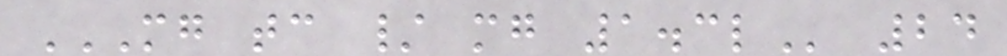MG TC / MG 1.3L 24
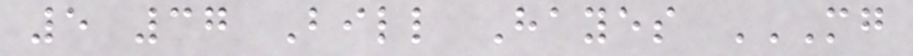5 37 Bill Hayes MG
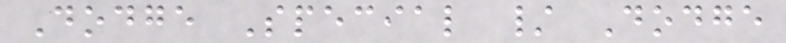Dodge Special / Dodge
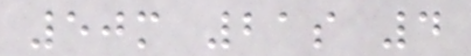50m 21s 4
